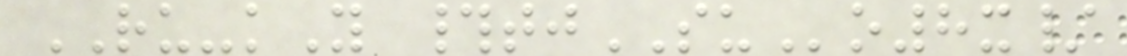RU-kY #tjSUo8x/
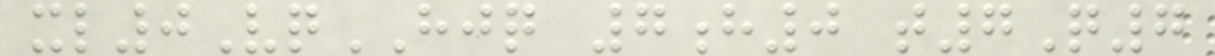xl0VqHJQ 7h0 t7Q7
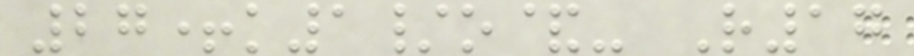27+k1/o&- R17
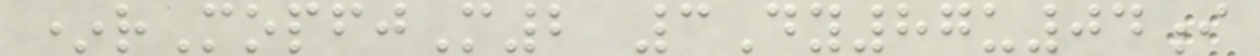*rMopfjM2 3Dy87u04i
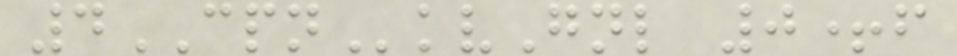4CPNkvGnl 0+f
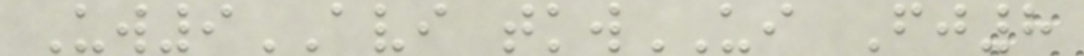Uw9AVI tkwUI Fj8
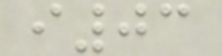i03
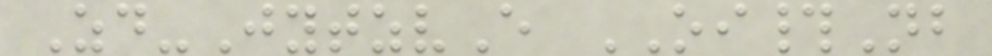Zd-JytzvE OI#Nb
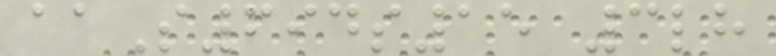aaS694s15 3lh
